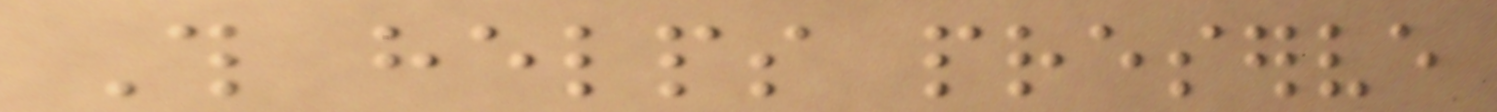This helps preserve
